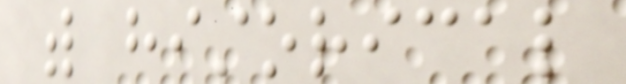with historical
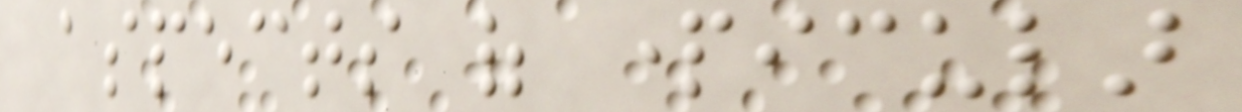aspects of particular
